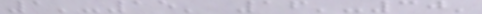1'-15' 16'-30'
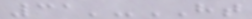31'-HT
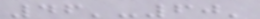46'-60'
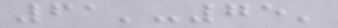61'-75'
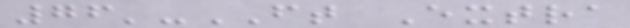76'-FT Extra
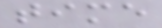time
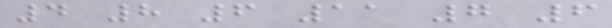4 8 6 11 7 6
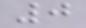0
